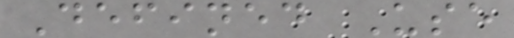Defined Use
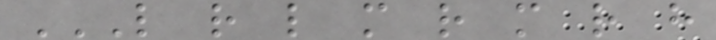L R L M R M R H
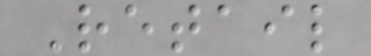Retail
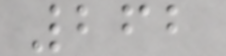262
